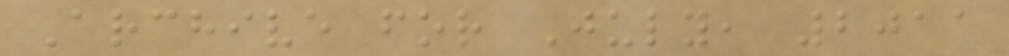Archive for July, 2011
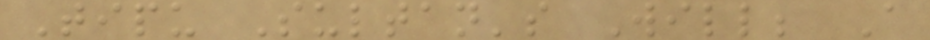Tipu Sultan's Will; A
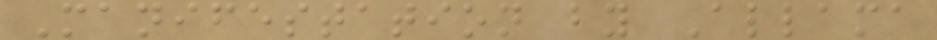Manifestation by Allama
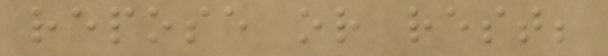repose or rest;
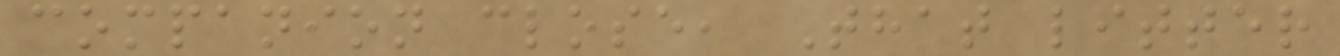companion close, That litter
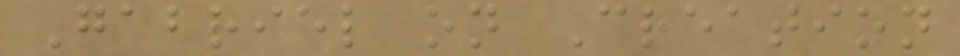Gabriel on Creation
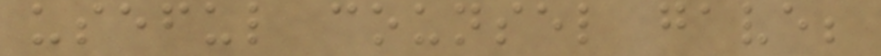useful counsel gave;
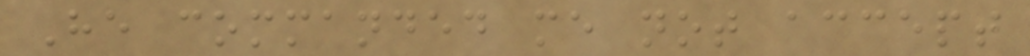He commanded me not accept
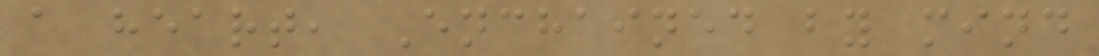a heart, Enchained by mind
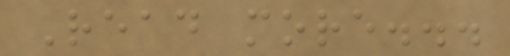Read more...
